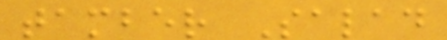tamber Salad
